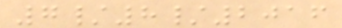7/8/2016
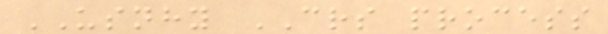USNHY CRS process
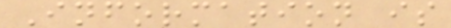Information is
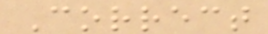Correct
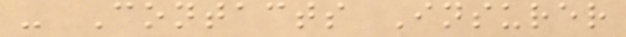- Contacts Insurer
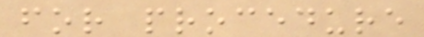for procedure
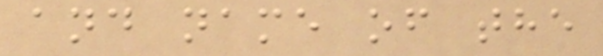and name of the
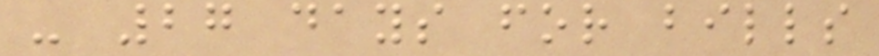- 27 days for bills
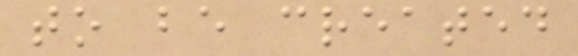to be created
